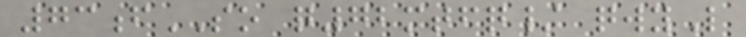73fSO q72mtfq/ qwyL
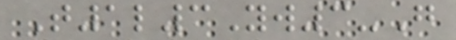T1l3Yw3-G
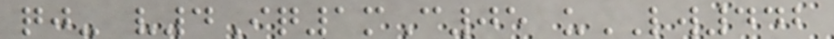qj- v4Iq1mC05 uLW442
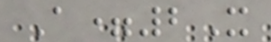A=2X
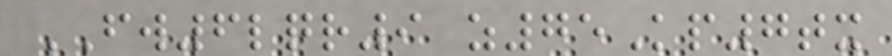FW6lqr9 z75Kp7tx
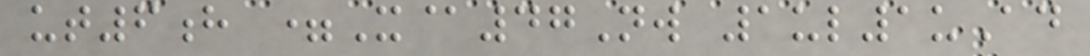ut6h =X@47Nw 1ul1uAd
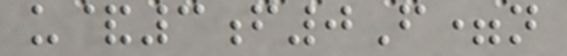u&3f0F=n
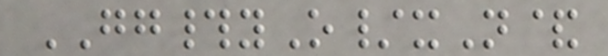GG#yO/xN&
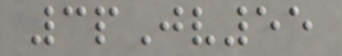3pJv55
